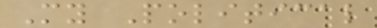My Political
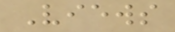Views
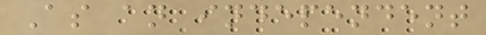As an independent
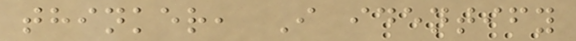thinker, I identify
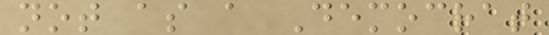not as a Democrat
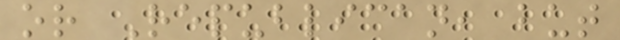or Republican, but
